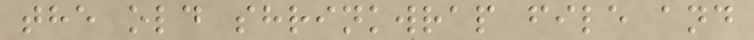the old shrinkwrap file and
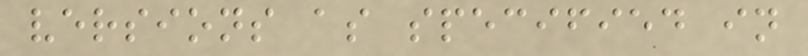versions as specified in
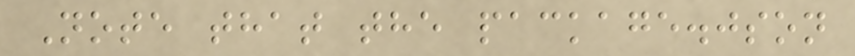Note that the package.json
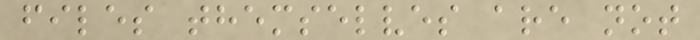files themselves are not
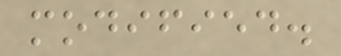modified.
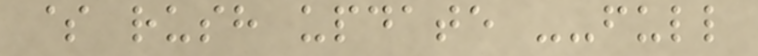$ rush update --full
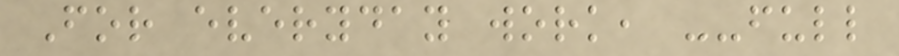For everyday work, --full
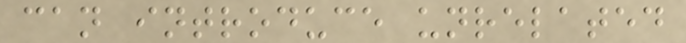can introduce unrelated
